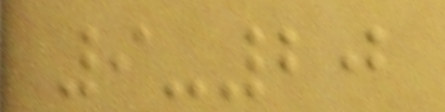9-20
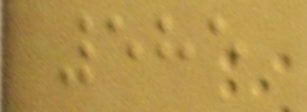585
